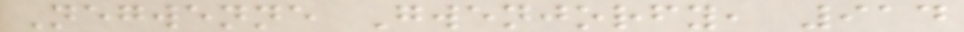Negwenne Gwenjorfy, 914
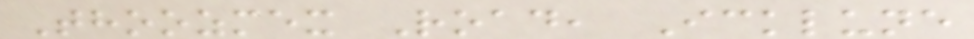Thoozmex Road, Icklune
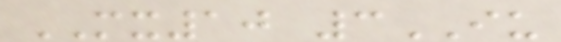MX10 3IU
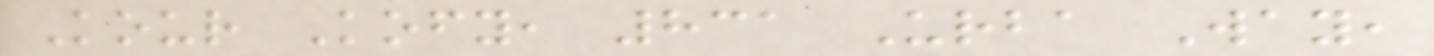Kour Kofy, 831 Urba Way,
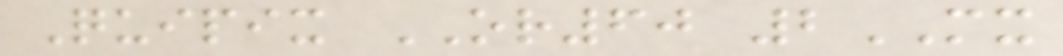Quipix OR60 2MX
